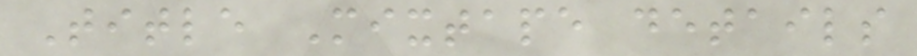Title Mixtape details
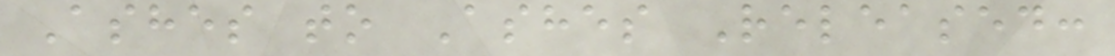Ashes to Ashes Released:
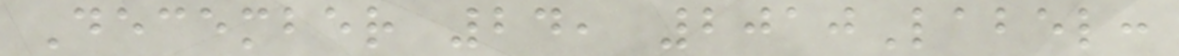December 24, 2010Label:
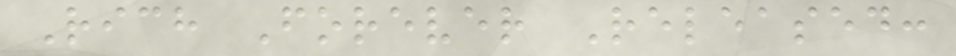Rich Forever Released:
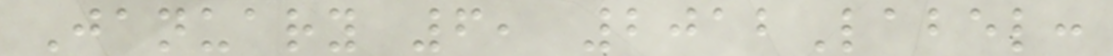January 6, 2012Label:
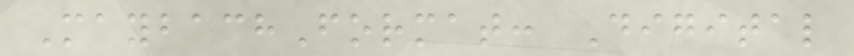MaybachFormat: Digital
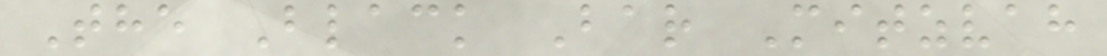The Black Bar Mitzvah
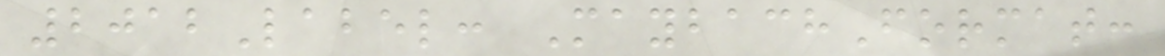2012Label: MaybachFormat:
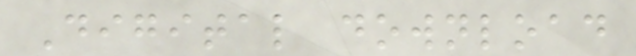Digital download
